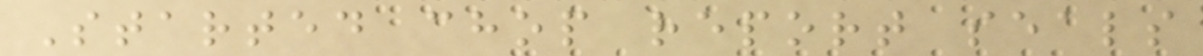Started chop report seals
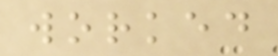worked
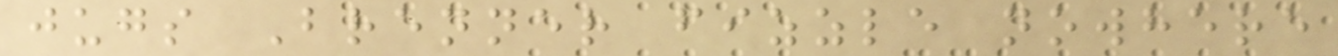jugs Brenner fizzle nowhere
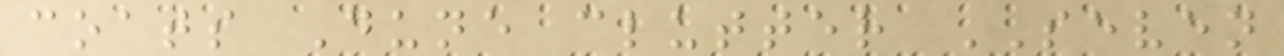coats Dune clutter SEVEN
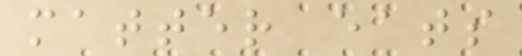matter eats
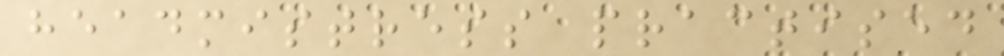headmistress practised
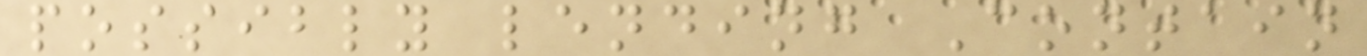possibly lending Contain
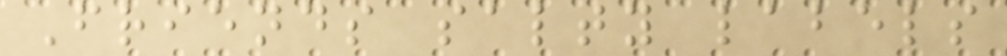Friends salty labels
